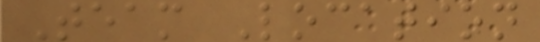Team Location
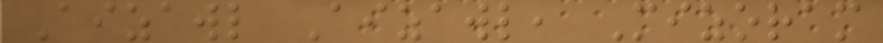Aizawl Aizawl, Mizoram
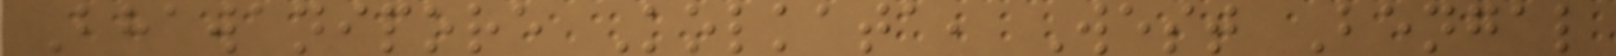Bhawanipore Kolkata, West Bengal
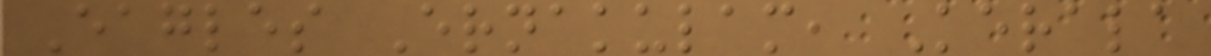Eagles Ernakulam, Kerala
